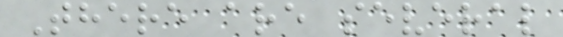There are several
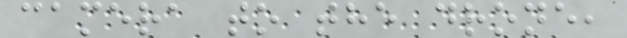camera to the drone,
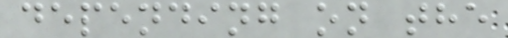depending on the
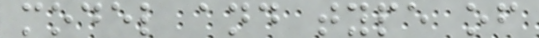model and type of
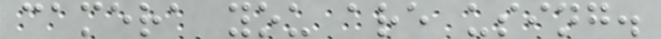camera you are using.
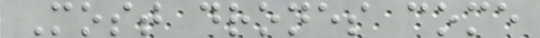Most drones come
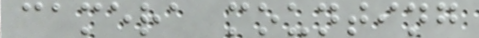camera mounting
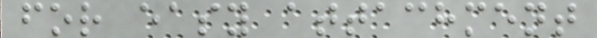for easy attachment
